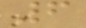6
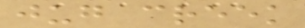jug creek
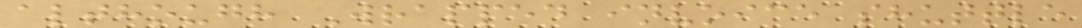although Wrapped invoice shuttle
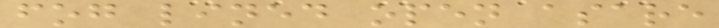fog lined open asare
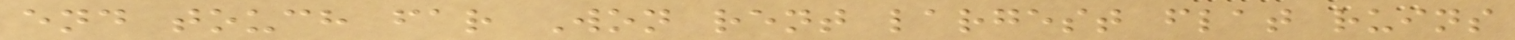end touch far Won rent largest flat ruins
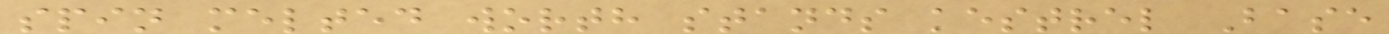spin melted worth stands kestrel Base
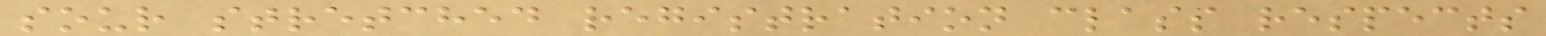sour stretched registration class respects
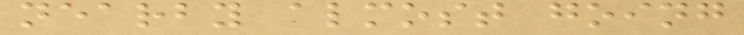nearby almost going
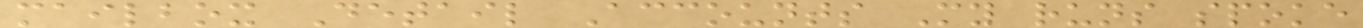mailbox Detail Accounts My runs spoke
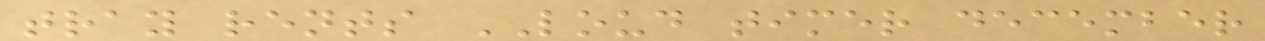tray rents LOUD timer december
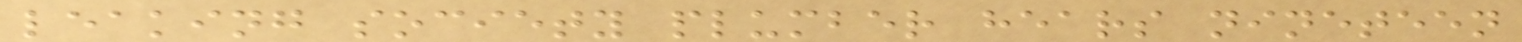leaking society plumber hears nineteen
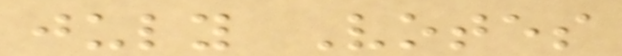july Votes
